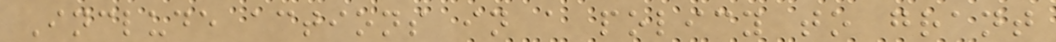Include actions in a policy to grant
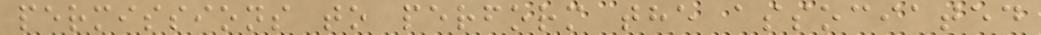permissions to perform the associated
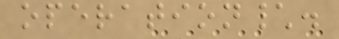operation\.
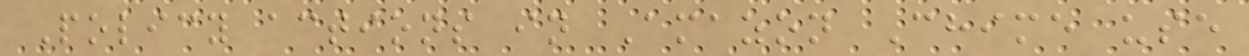Policy actions in Amazon Chime use
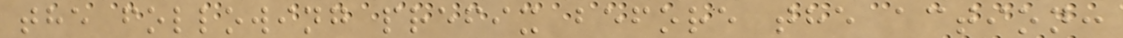the following prefix before the action:
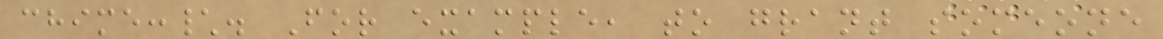chime:\. For example, to grant someone
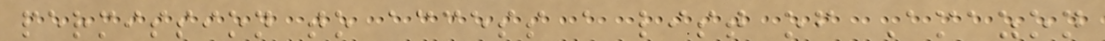permission to access a list of Amazon
